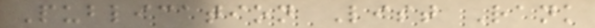Publication List Rank
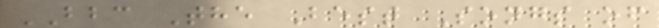BBC The Best Songs of
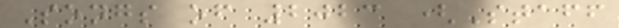Songs of 2023 (Staff
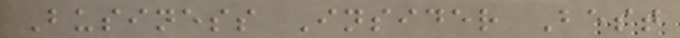Business Insider Best
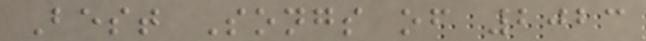Best Songs of 2023
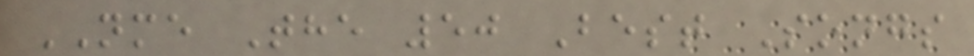NME The 50 Best Songs
